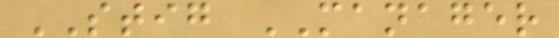STIG MANAGER
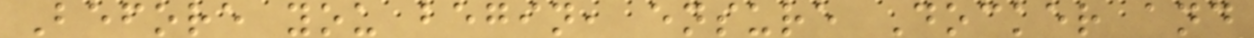Before you begin, ensure Docker and
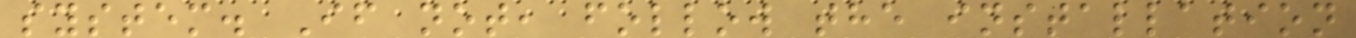system. If not, follow the installation
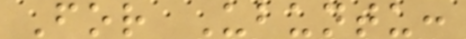For Ubuntu:
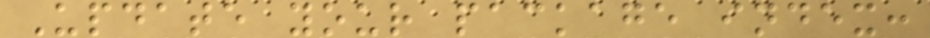Update your package index:
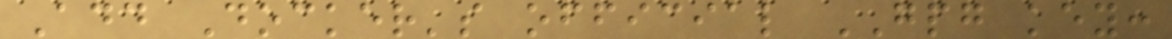Add Docker's official GPG key:
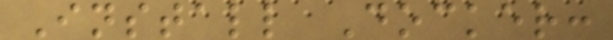Install Docker:
